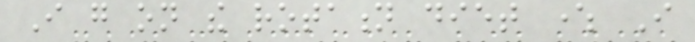I go on the rotation diet where I
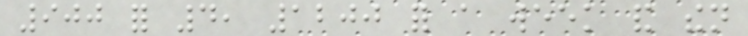900 for 4, 1200 for a week and then
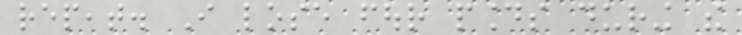repeat. I lose four pounds during the
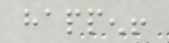happen!
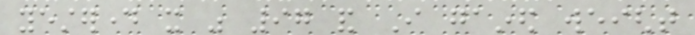yesterday it was 97 and I gained weight
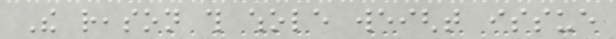The reason this whole weight issue
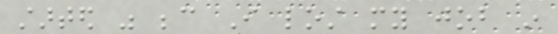started was because I lost my job in
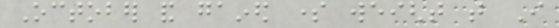October and gained some weight that I
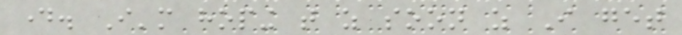day. I'm hoping that as soon as I get
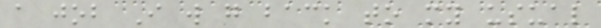a job I will go back to my usual
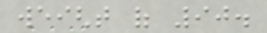weight of 90.
